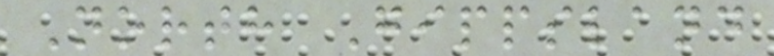North Gippsland
